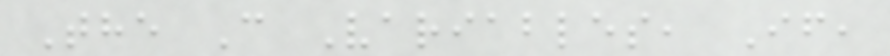The C Variables, If,
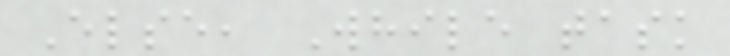Else, While task
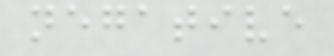negative
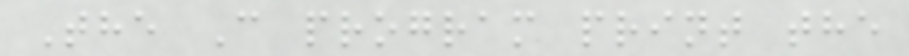The C program print the
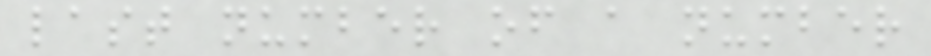last number of a number
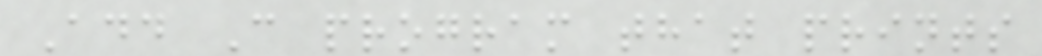Add C program that prints
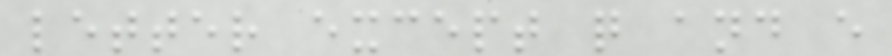letter except q and e
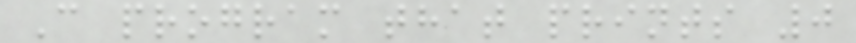C program that prints 0
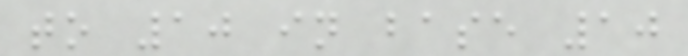to 10 in base 10
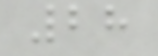28
